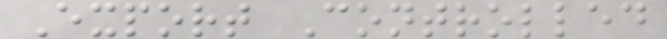Export Controlled
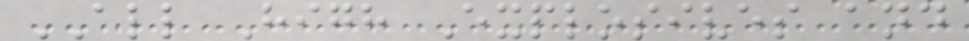ALL High Explosives and
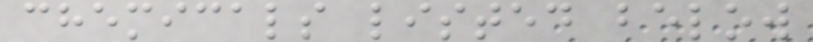chemicals listed below
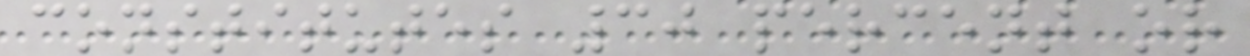constitutes 30 percent or
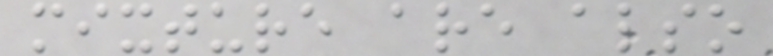mixture are also
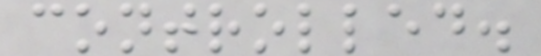controlled.
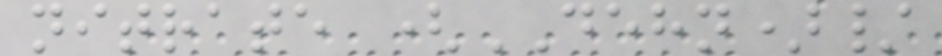nitrate (DEHN)/
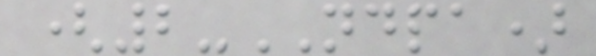(2-NDPA)
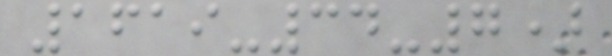1619-34-7)
